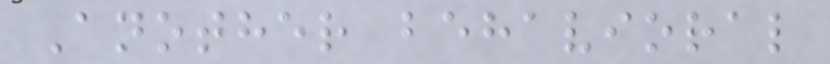Another behavioral
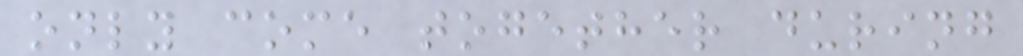only come together during
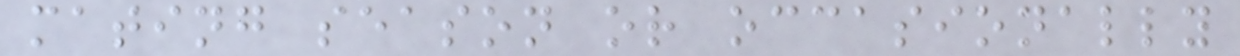mating season or occasionally
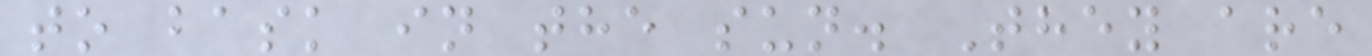to bask in the sun. They are
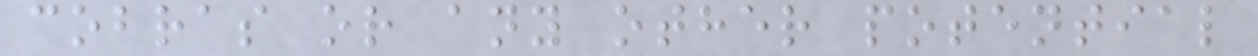cobras or any other potential
